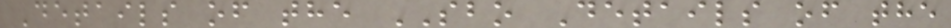Details of the SBO Details of the
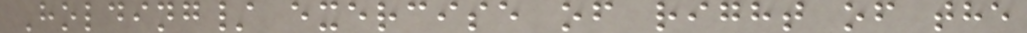Holding/ exercise of right of the
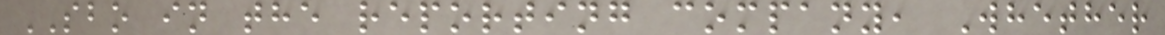SBO in the reporting company, Whether
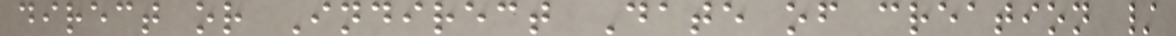direct or Indirect Date of creation /
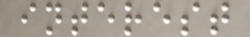interest
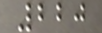220
